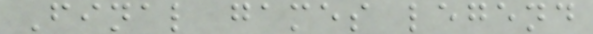Final games legend
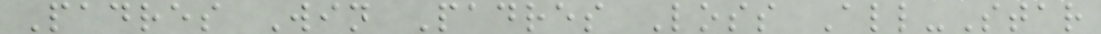Padres Win Padres Loss All-Star
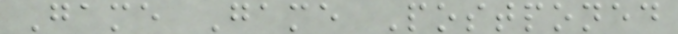Game Game Postponed
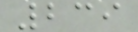239
